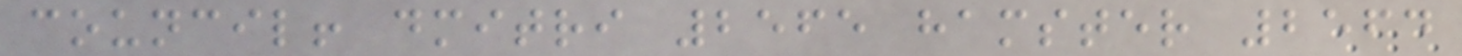council! dmitri 2565 hamster 2564
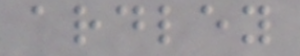ardley
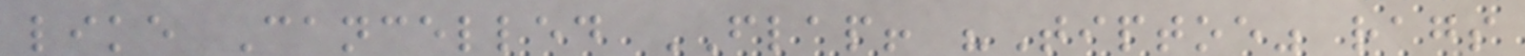like Cancelled FLAP! "Tiptoe" rags
